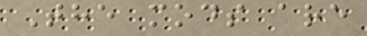The mods are
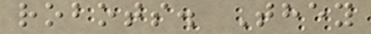robots. They
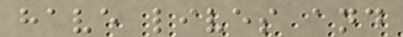have lives and
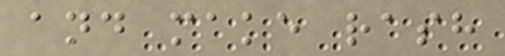and make rash
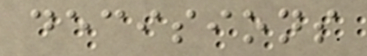decisions
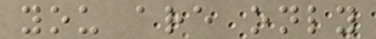you are only
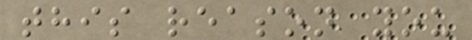this reason you
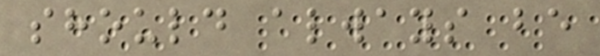should always be
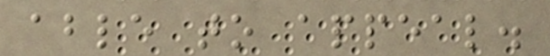able to appeal.
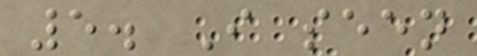5. I seen
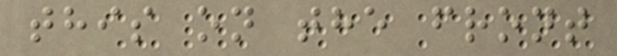this on the front
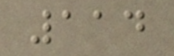114
